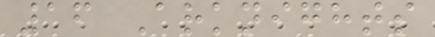16 Arknights
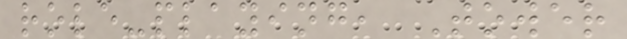role-playing, Tower
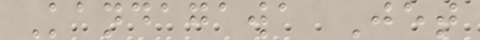Kandagawa Jet
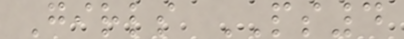Girls PS4
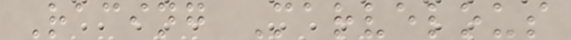Racing Marvelous
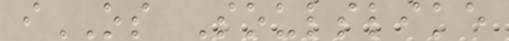iOS Soulslike
